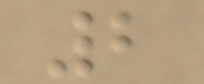2
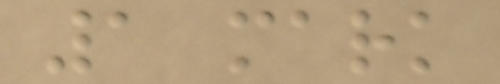1 mark
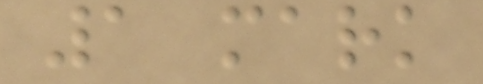1 mark
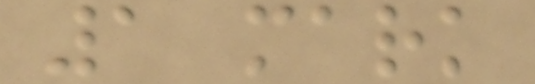1 mark
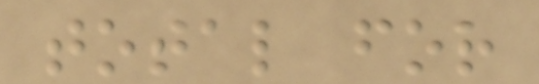total for
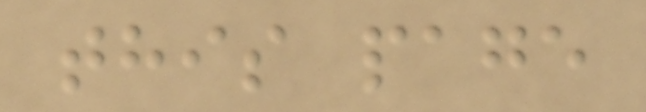this page
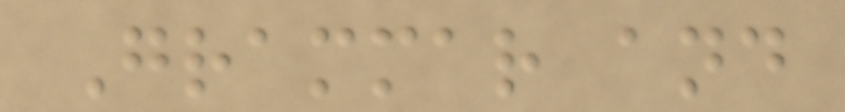Grammar and
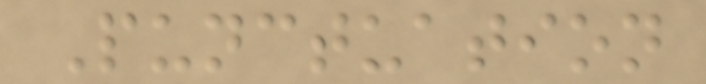Punctuation
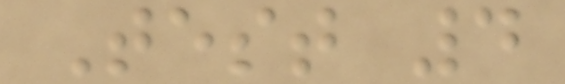Test 4
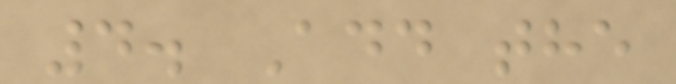4. Add the
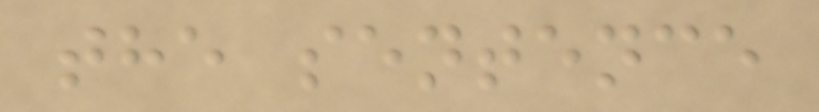the sentence
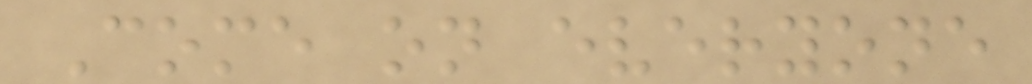Come on everyone
